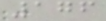176
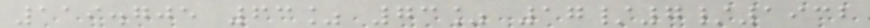119.705 63% 73% 17/7/1932
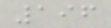196
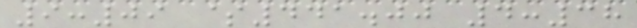9:09 $441.00 4:38
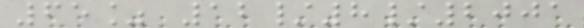65% 12/8/2001
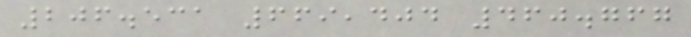206.531 669,404 460.767
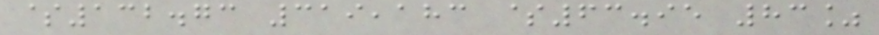$132.73 319,183 $63.95 83%
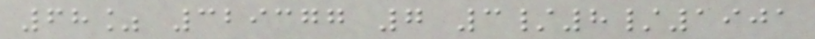68% 329377 7 3/8/1901
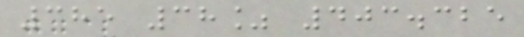385 38% 403.325
